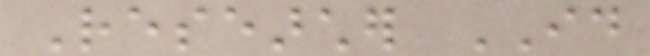Researcher ID
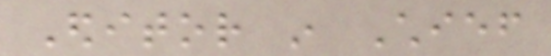Editor in Chief
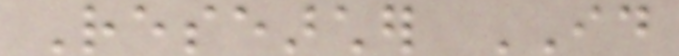Researcher ID
